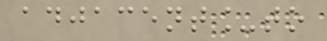adjacent_to
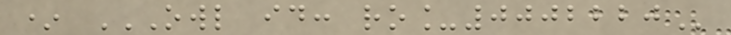* OWL ID: RO_0002220
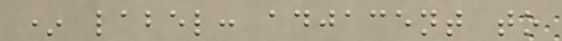* label: adjacent to
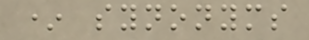* synonyms
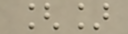[]
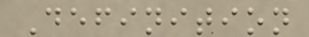Definition
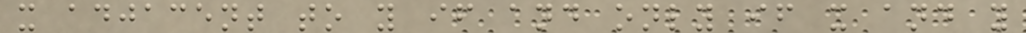x adjacent to y if and only if x and y
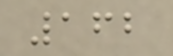162
